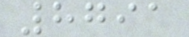8791
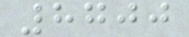8700
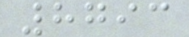8793
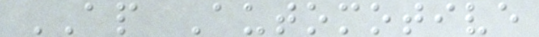AP Automotive
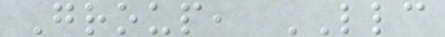Group, LLC
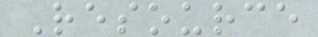Resource
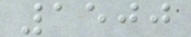1500
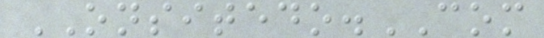ONSITEDO.COM
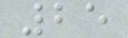25
